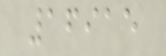16915
